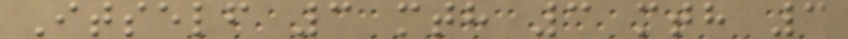Itself 3 mth 3 mth 3
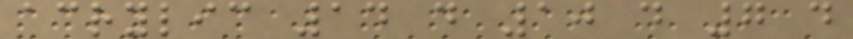acrylic 14 d 10 d 7 d
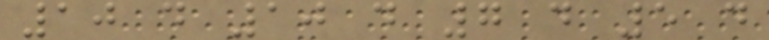10 d 10 d 7 d 5 d
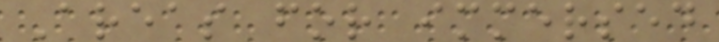Areas for immersed
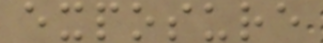exposure
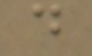d
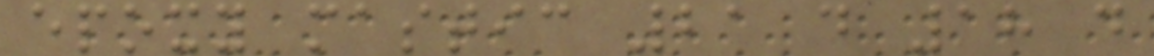epoxy mastic 21 d 18 d
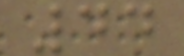44
